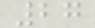27
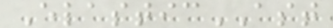ElasticAST
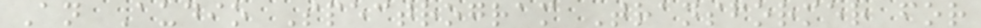An Audio Spectrogram Transformer for
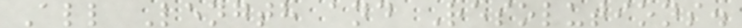All Length and Resolutions.
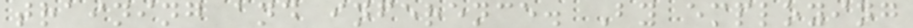training and inference. By employing
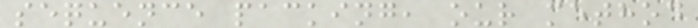sequence packing, our method
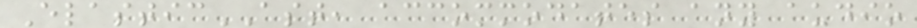ElasticAST, accommodates any audio
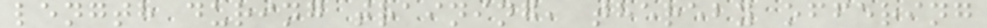length during training, thereby offering
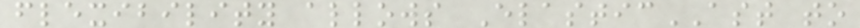flexibility allows ElasticAST to
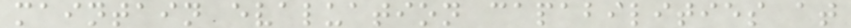maintain evaluation capabilities at
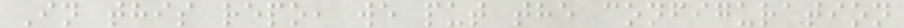In this repo, we put the configuration
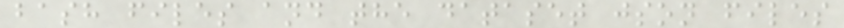bash files and the dataset json files
